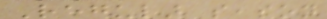Regular season
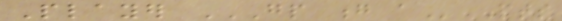Player GP G A Pts
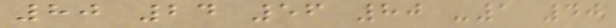80 24 56 80 -1 40
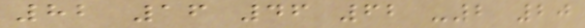82 16 46 62 -2 20
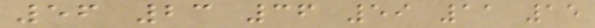56 23 36 59 11 15
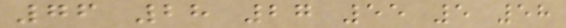76 28 27 55 5 58
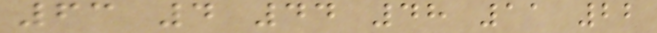63 4 44 48 11 22
